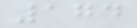174
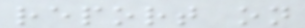report on
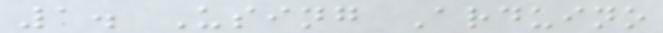1. Using Arduino
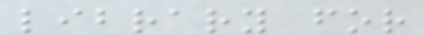library for
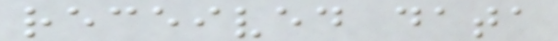received data
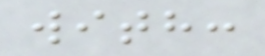with:
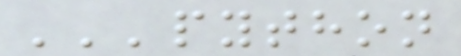'''python
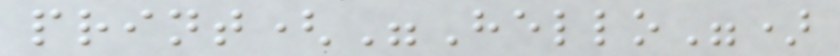print("Hello")
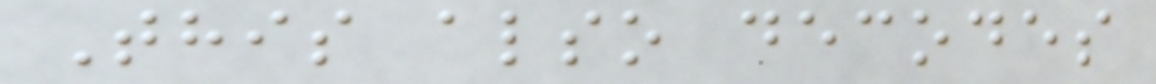This also decodes
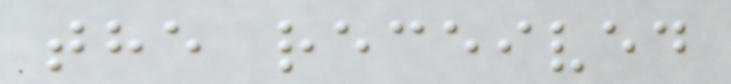the received
